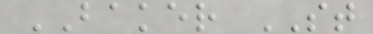BAKER ST
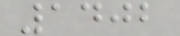1402
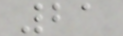21
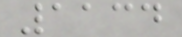1134
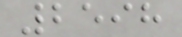2598
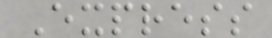Express
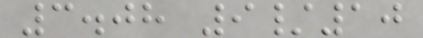3.08 9/10
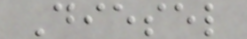Diesel
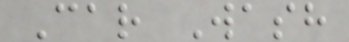Car Wash
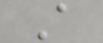A
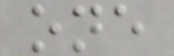one
